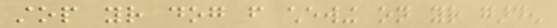stop your dog from chewing on your garden
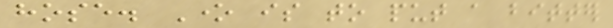hose. One is to put a bitter
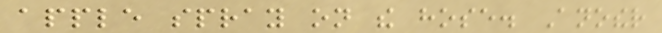apple spray on the hose. Another
